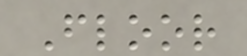Floor
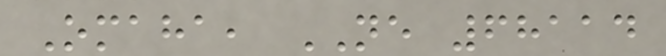Omaha, NE 68114
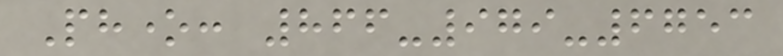Phone: 866-979-6753
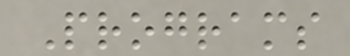Programs
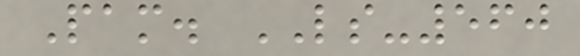Pam. LS-560
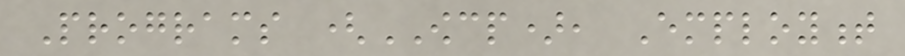Programs (OWCP), Employment
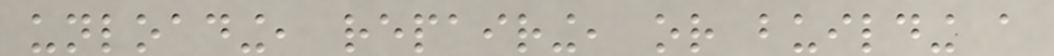unloading, repairing, or building a
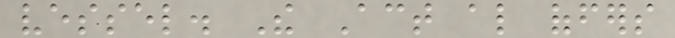vessel. The Act also offers
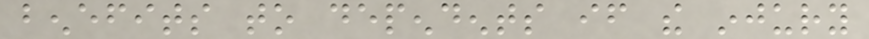benefits to dependents if the injury
